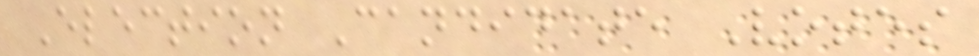Election Candidate Votes
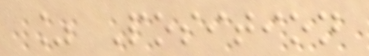% Position
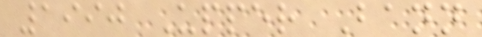1990 Upper Bann
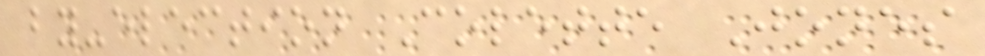by-election Colette Jones
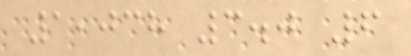1,038 3.0 6
